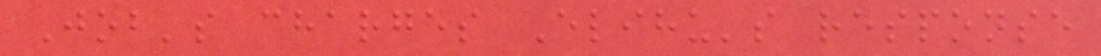Job's charges Elihu's response
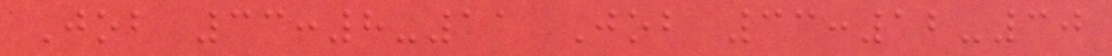Job 33:8-11 Job 33:12-30
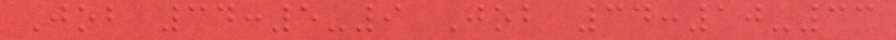Job 34:5-9 Job 34:10-33
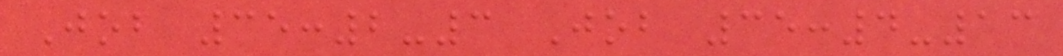Job 35:2-3 Job 35:4-13
